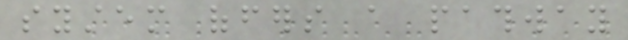system offers a pathway
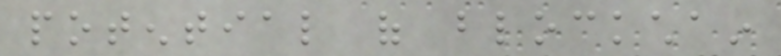potential of blockchain
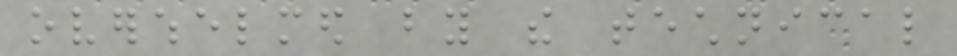overwhelmed by the technical
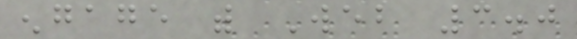engage with Web 3.0
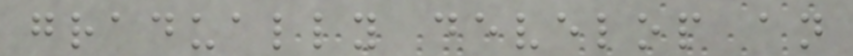gradually develop an
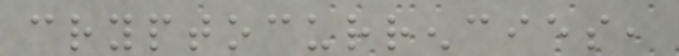cryptocurrencies,
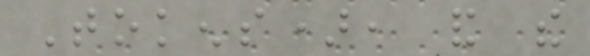Tokens), and the
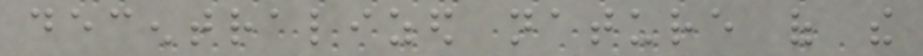decentralized nature of the
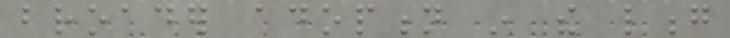broader adoption in the long
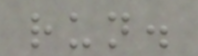run.
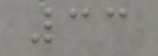33
